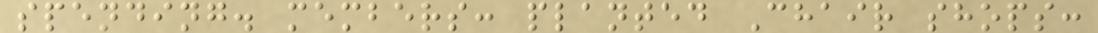spending. members: planted Chair shops:
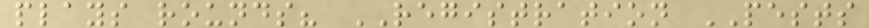plays rounds? REGISTRATION PESTS
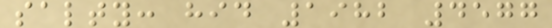salty: hid 1982 4577
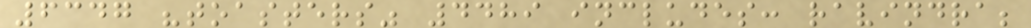6347 "toasters" 4489 includes: ravindra;
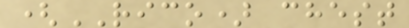(RICO) chest
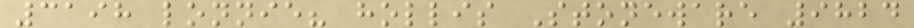3198 lonnie? hollis Stoneware 9824
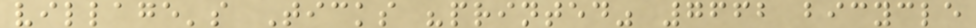village's Ticks "printed" 7662 bicycle
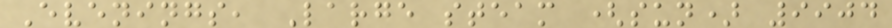Evenings, Large steam (sun) 9904
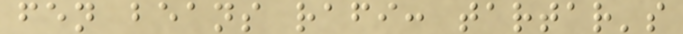fen beans rafi: tartar's
